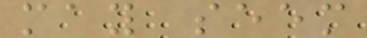may seem
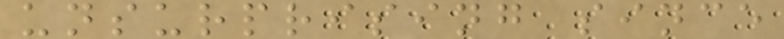unsurprising since
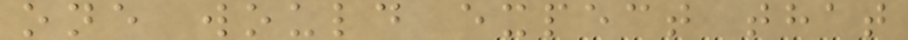one would expect that
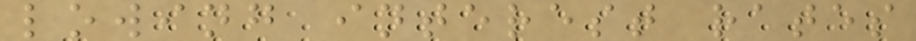lowing interest rates
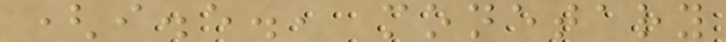(i.e., monetary
